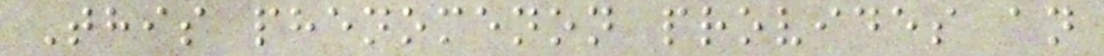This phenomenon provides an
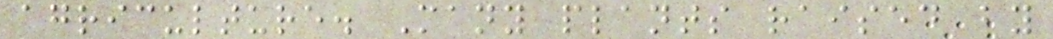agriculture. Many plants raised by
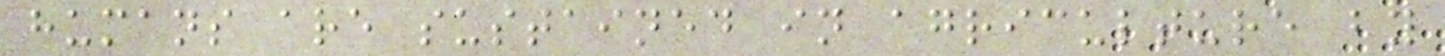humans are sustained in agriculture by
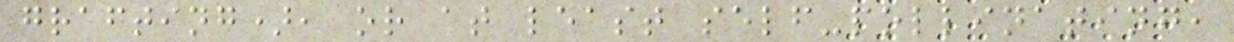grafting), or at least self-pollinating,
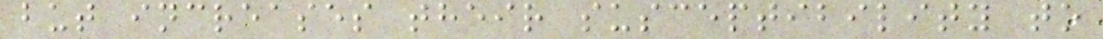but increases their susceptibility to
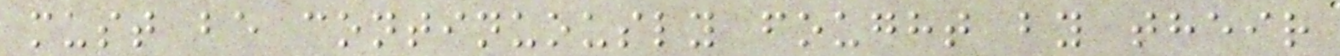must be continuously fought by their
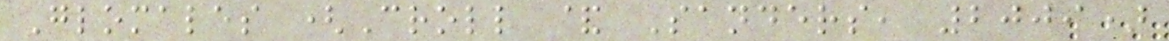Glomales (Croll & Sanders, 2009)
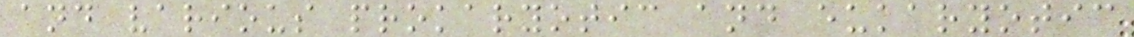and various prokaryotic and eukaryotic
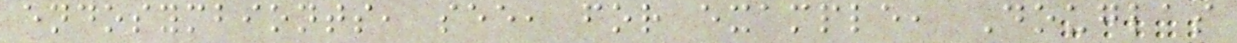endosymbionts, see, for example, Douglas
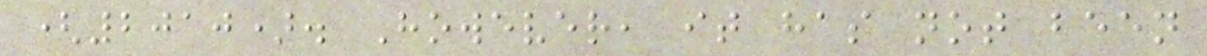(2010). However, it has not been
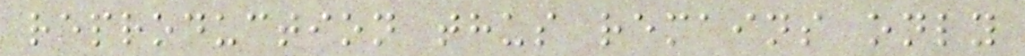reproduction thus remains only
